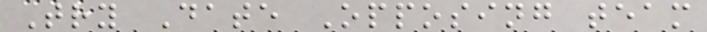Try Date Opposing team
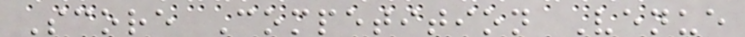Score Competition Venue
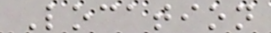Location
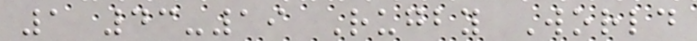1 43-19 Rugby World
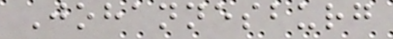Johannesburg
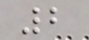2
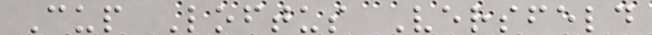Cup Loftus Versfeld
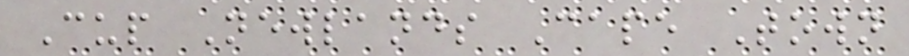Cup Newlands Cape Town
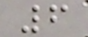6
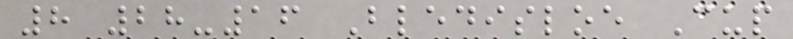8 28-16 Bledisloe Cup
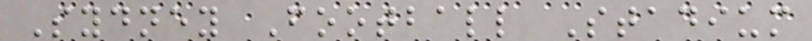Sydney Football Stadium
